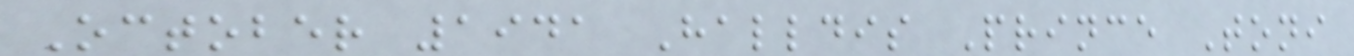October 1941 Halldis Prince Toni
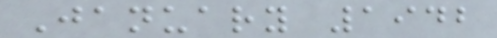January 1942
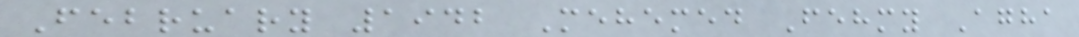February 1942 Mehemed Fehmy Agha
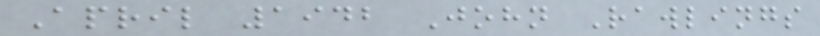April 1942 John Rawlings
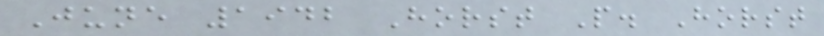June 1942 Horst P. Horst
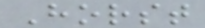Horst
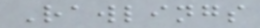Rawlings
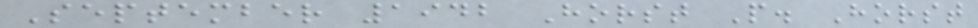September 1942 Horst P. Horst
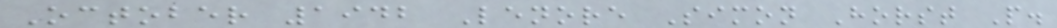October 1942 Lenore Simon Horst P.
